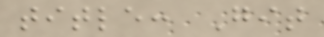title: Git
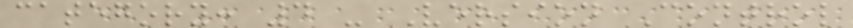category: 4 - Version Control
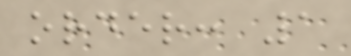order: 1
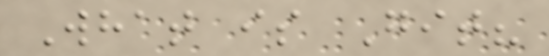What is Git?
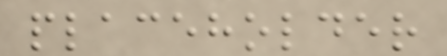placeholder
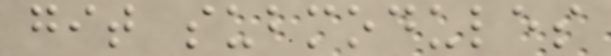git submodules
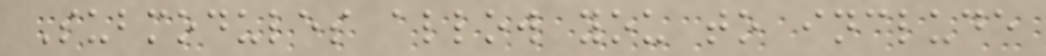Submodules allow you to include
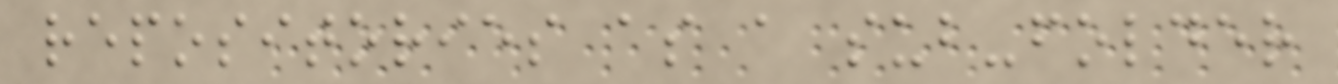repositories as a sub-folder
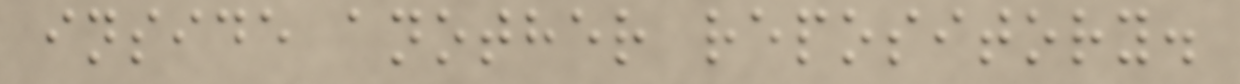inside another repository.
